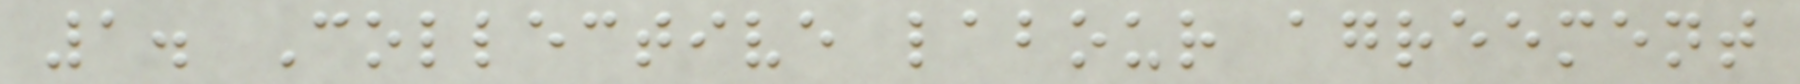1. Collective labour agreement
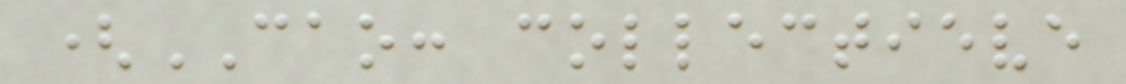(CAO: collectieve
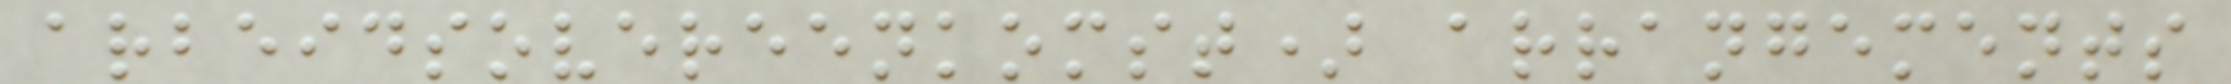arbeidsovereenkomst) arrangements
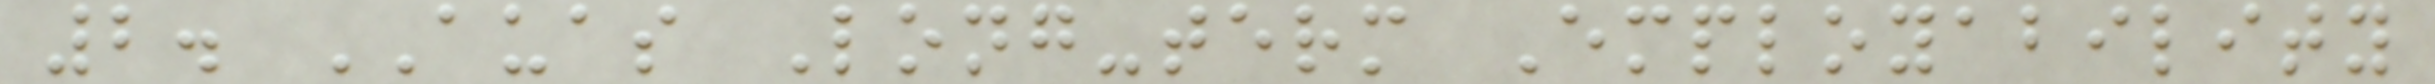2. AUAS Long-term Employability
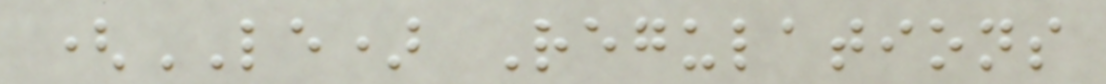(LE) Regulations
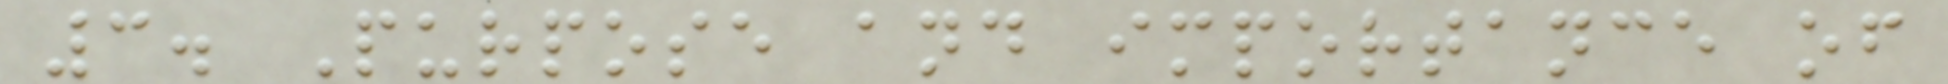3. Purpose and importance of
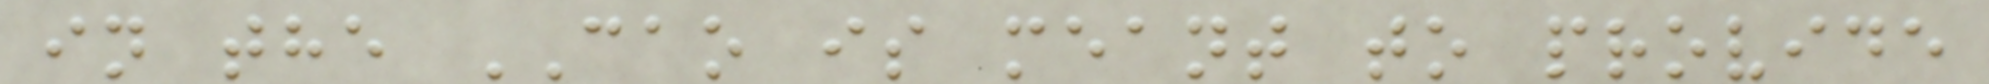in the CAO is meant to provide
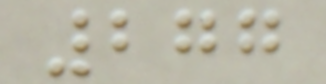277
